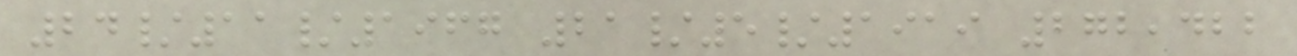24/11/1967 21/5/1919 272,422
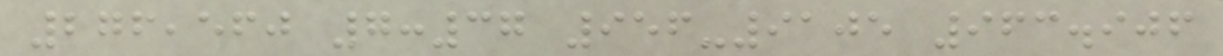276,560 7:37 956-9105 963.906
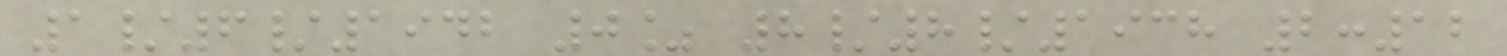1/6/1942 0% 8/8/1938 2:12
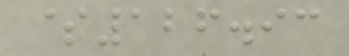$126.93
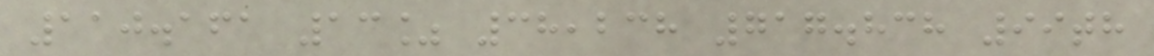110.161 13% 38,238 717.838 99th
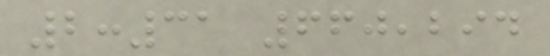2:31 660,294
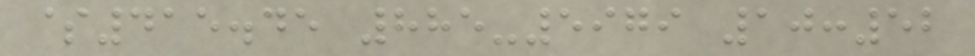$415.45 885-5979 10:52
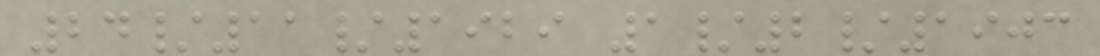24/11/1929 1/2/1903
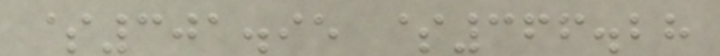$301.95 $366.28
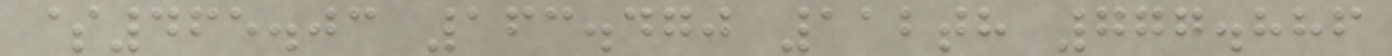$465.03 163.470 112th 777.886
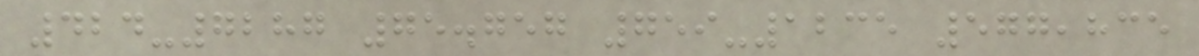424-7287 75.757 759-1235 577,835
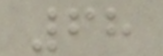68
